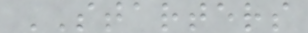STARTERS
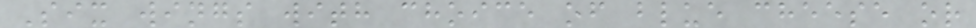Six wings with choice of blue cheese or
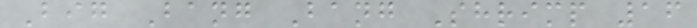Big Bang Bang Shrimp 16
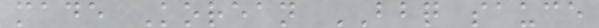made Korean BBQ sauce
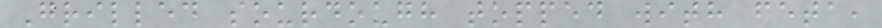Grilled sourdough topped with feta,
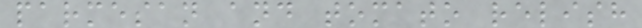parmesan and tomato relish
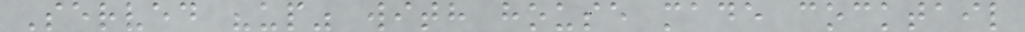Served "up" with house made cocktail
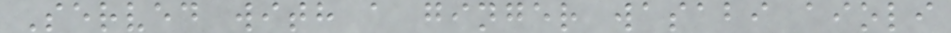Served with a ginger wasabi aioli
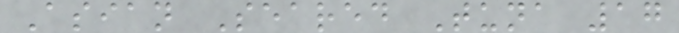Asian Seared Tuna 17
